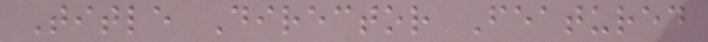Title Director Featured
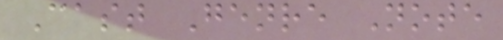Cast Genre Note
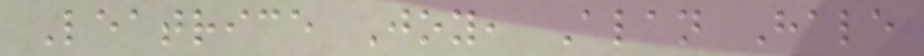Leatrice Joy, Alan Hale
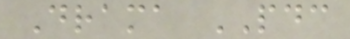Drama PDC
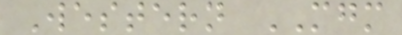Western MGM
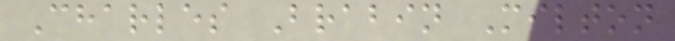Charles Brabin Milton
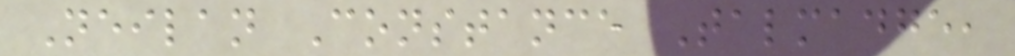Neilan Constance Talmadge,
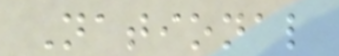National
